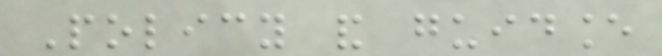Policy and guidance
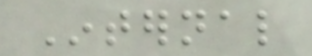Internal
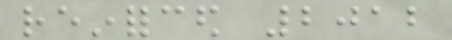reinforced 2012
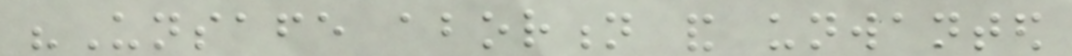"Unsafe abortion and unwanted
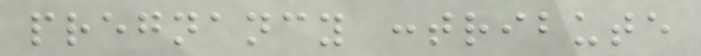pregnancy contribute
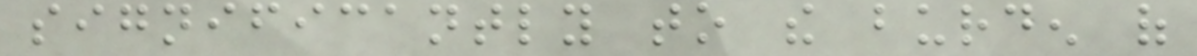significantly to the burden of
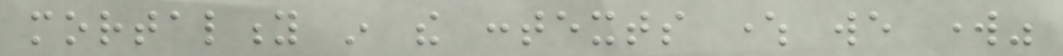mortality in the contexts where we work"
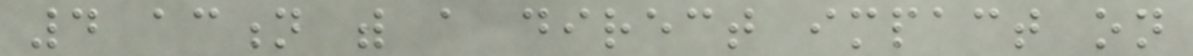4 action with a direct impact on
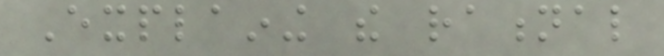Explaining the rational
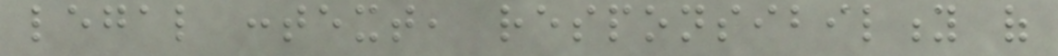legal context, responsibility of
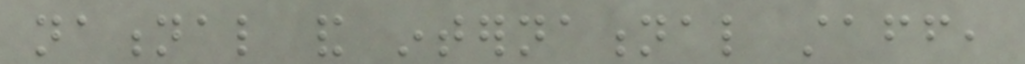national and international staff,
